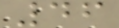46
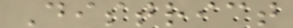District
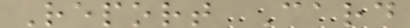Report Card
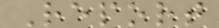Report
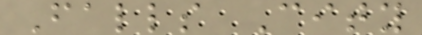Falls City
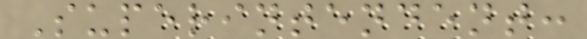Superintendent:
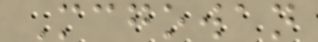Mcgowan
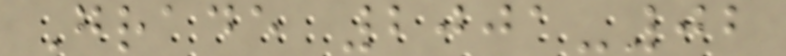Grade 2001-02
